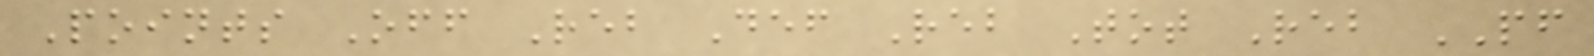Points Off Reb Def Reb Tot Reb PF
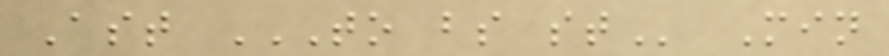Ast TO BS ST Min
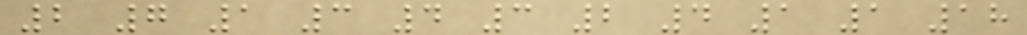2 7 1 3 4 3 2 4 1 1 18
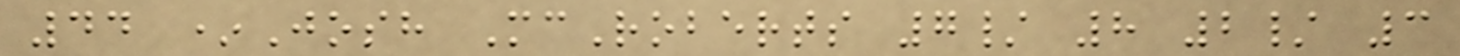44 *Josh McRoberts 7/ 8 2/ 3
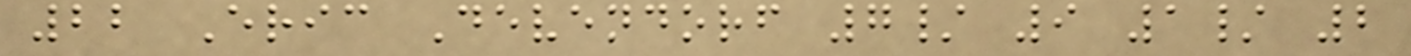22 Eric Devendorf 7/ 9 1/ 2
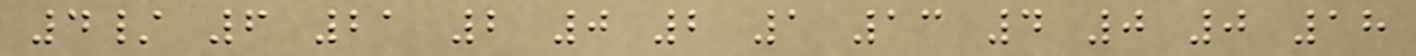4/ 6 21 2 0 2 1 13 4 0 0 18
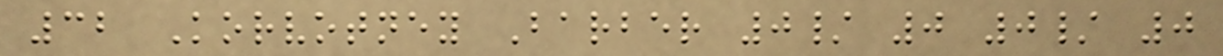32 Korvotney Barber 0/ 0 0/ 0
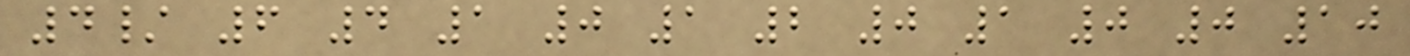4/ 6 4 1 0 1 2 0 1 0 0 10
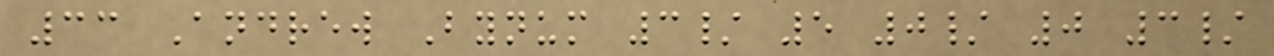33 Andrew Bynum 3/ 5 0/ 0 3/
